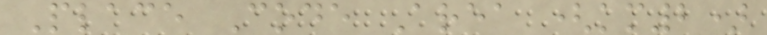Place Code Area (km2)
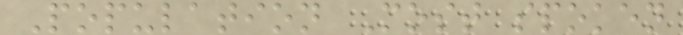Population Most spoken
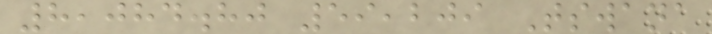8,084.80 59,209 Tswana
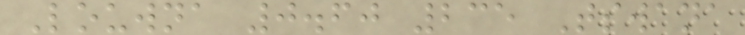Louwna 0.60 235 Tswana
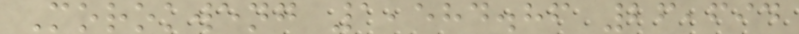Morokweng 1,584.86 26,694
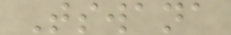Tswana
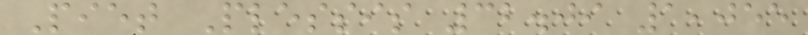Piet Plessis 32.09 1,055
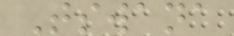Tswana
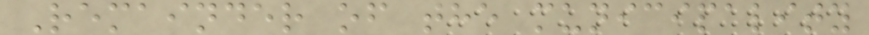Remainder of the municipality
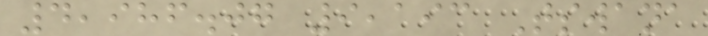4,986.07 9,193 Tswana
